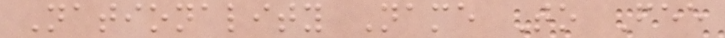Nationality Name To Fee
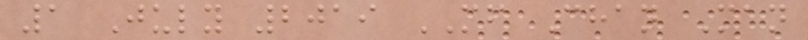1 July 2019 MF Chan Man
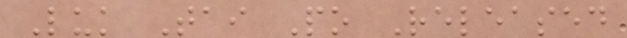Luk Tai Po Released
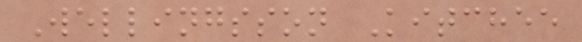Wellingsson Kitchee
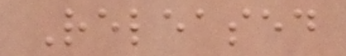Released
